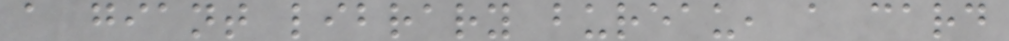a giant library bureau, a card
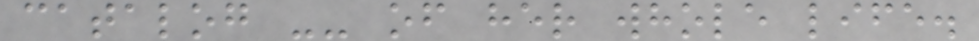catalog -- of her whole life.
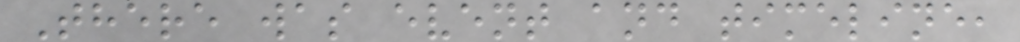There was event and timeline,
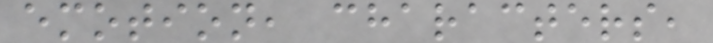emotion, characters,
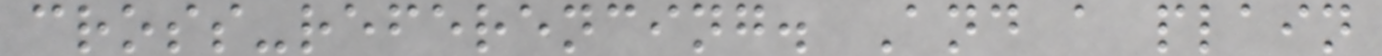cross-referencing. And a plain
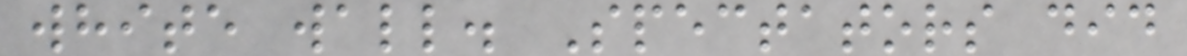white wall. Spectators did
